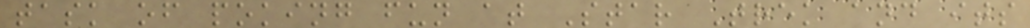task of poking fun at Star Trek and its
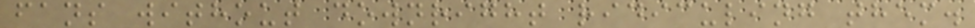fans without downright ridiculing them.
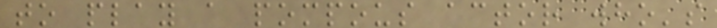to play a pompous actor who's
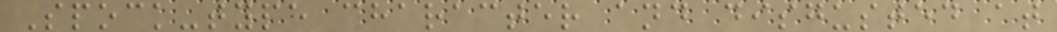Spock-type character and disgusted at
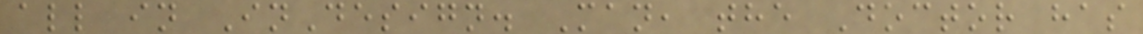all in InDesign. Man, the Doctor has
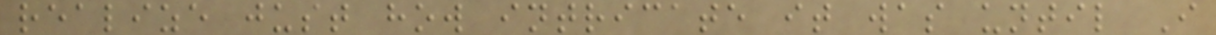realize just how intricate it was until I
